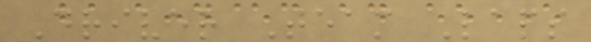Driver Team Laps
